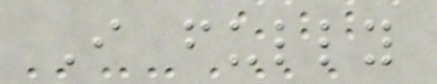I fully
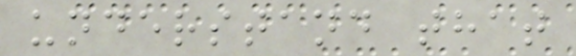understand that
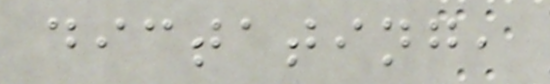dictating,
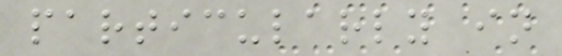particularly in
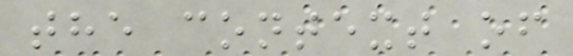the context of
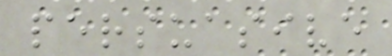persuasive
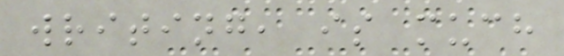writing, is much
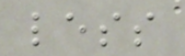less
